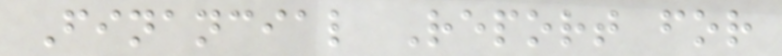Financial Report for
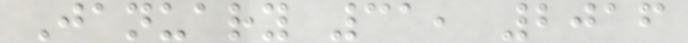January 31, 2016
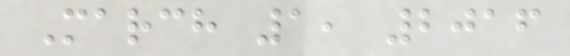March 1, 2016
